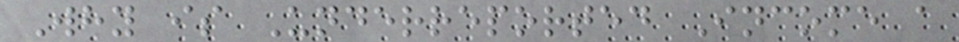Why is Underreported Income a
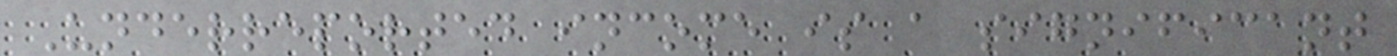Underreported income is a significant
